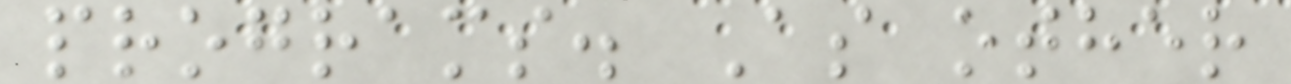programs. As other
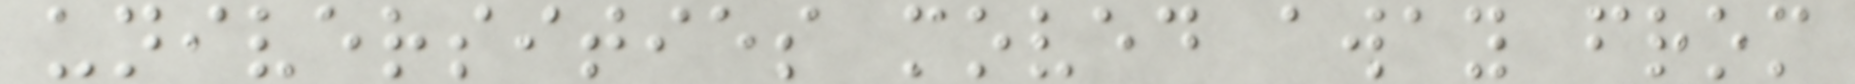universities moved away from
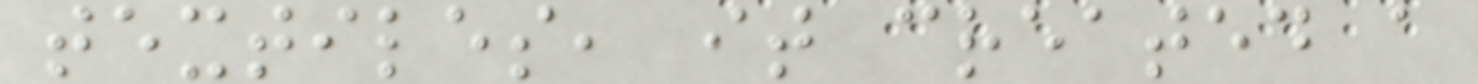textiles, it created a
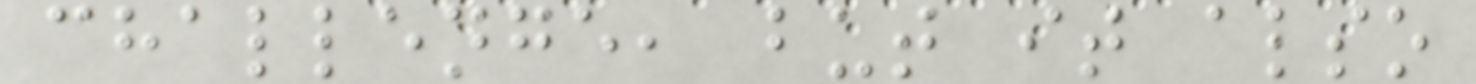challenge, but it also
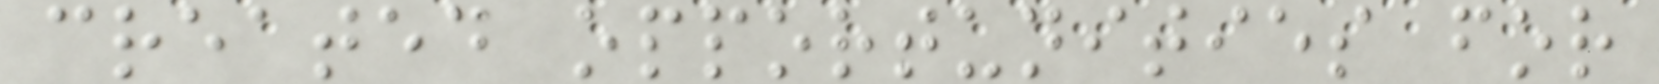created opportunities for
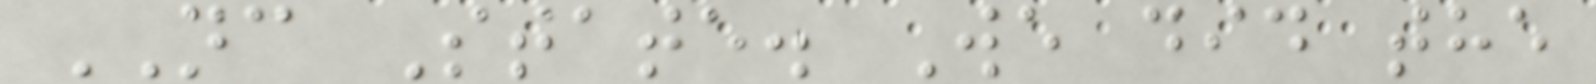NC State. We did the
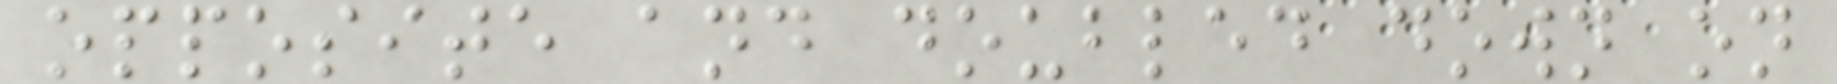opposite and doubled down on
